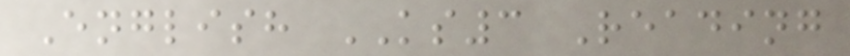English KS3 Reading
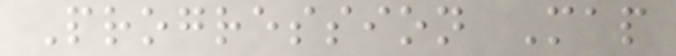Progression Map
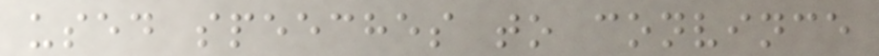used speeches to convince
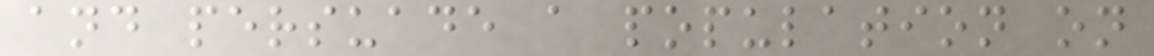and persuade a population on
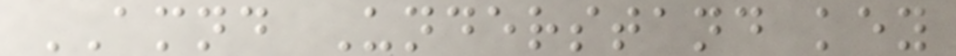AMND Understand key
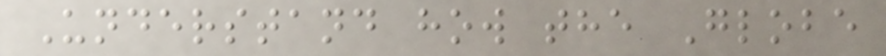Understand how the Globe
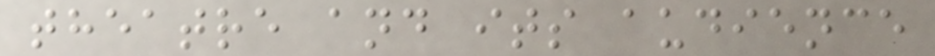theatre and its audience
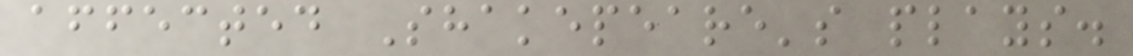affected Shakepeare's plays.
